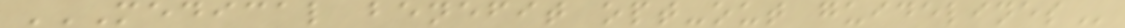MEDICAL BENEFIT OPT-OUT GUIDELINES
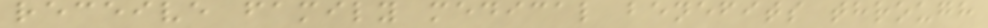receive family medical benefits through
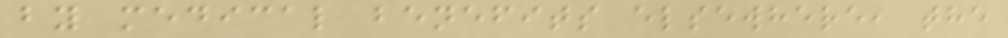by medical benefits elsewhere, the
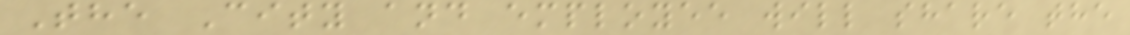The City and employee will share the
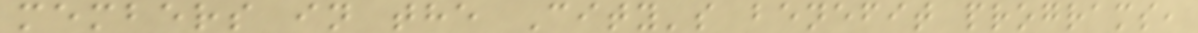members in the City's benefit programs,
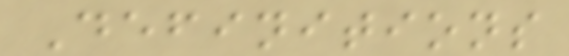Definitions
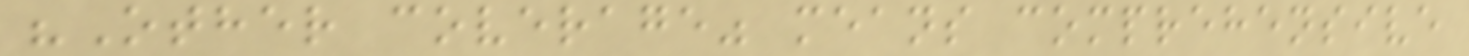"Other coverage" means comprehensive
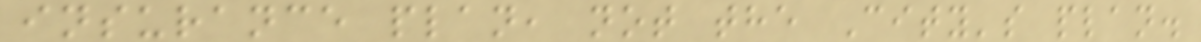insurance plan, not the City's plan.
